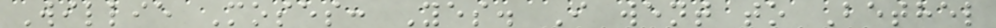Willie Moses: Yes. I went to Bethel
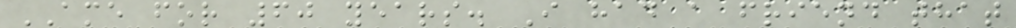AME for 60 years. I had a friend that
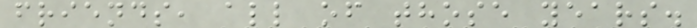friends, all of those years.
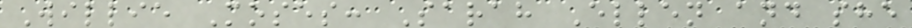Willie Moses: Sarah Ellen and she
